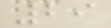29
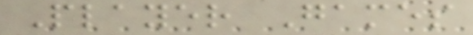Player Games
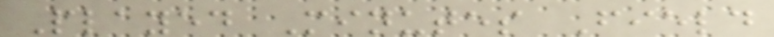Played Minutes Field
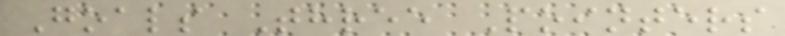Goals Three Pointers
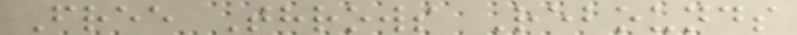Free Throws Rebounds
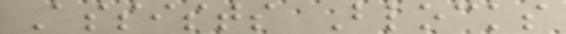Assists Blocks
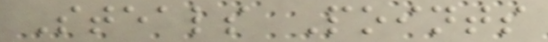Steals Points
